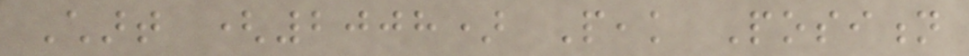Chart (2008) Peak Position
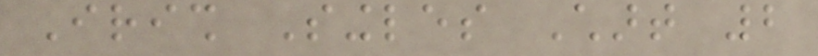Irish Singles Chart 2
